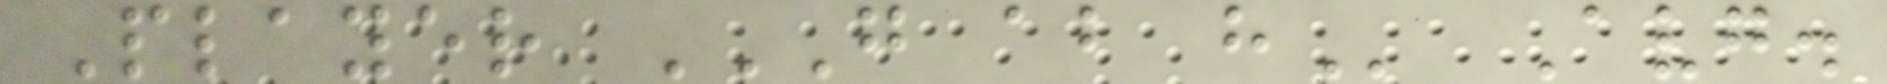Player G AB H Avg.
